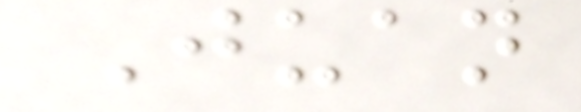Juan
